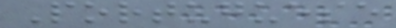Portuguese
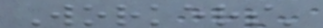Workers'
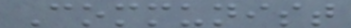Communist
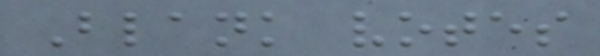Blank votes
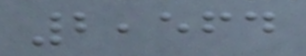2,564
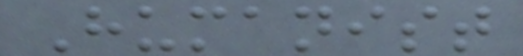Humanist
